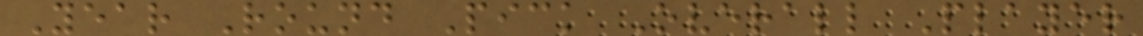Year Round Pick Overall Player
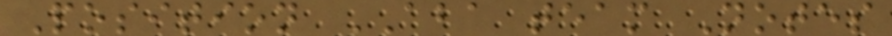Position ABA team Notes
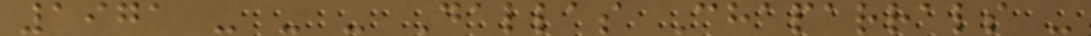1971 - - - Dallas Chaparrals -
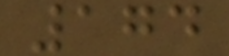174
